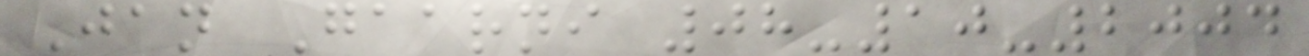Jan Gaarni 08-10-2004
